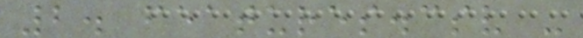2. features.csv -
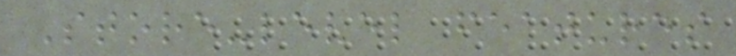Store-level features
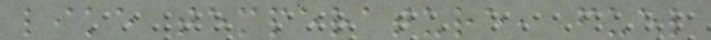like temperature, fuel
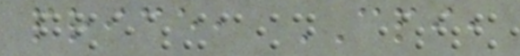price, CPI,
